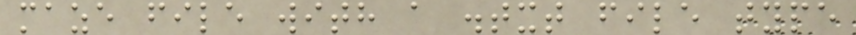maze file with a .txt file type
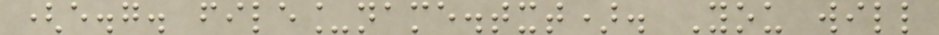(e.g. file_name.txt). You will
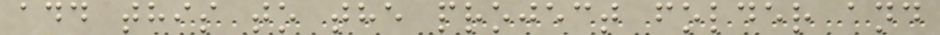add this to the project folder and
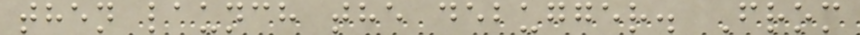then launch the debugger. From
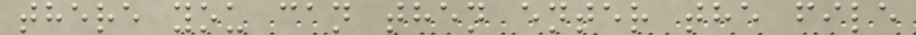there you can then enter the file
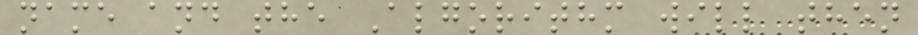name and the Algorithm will then
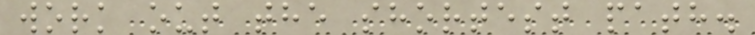work out the shortest path.
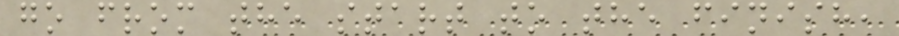go from the start to the finish,
